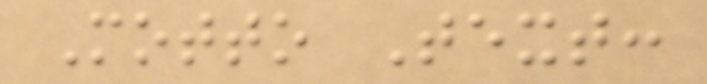Motto Text:
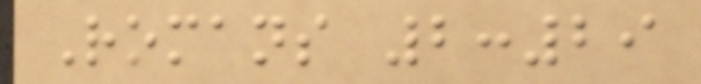Romans 2:29
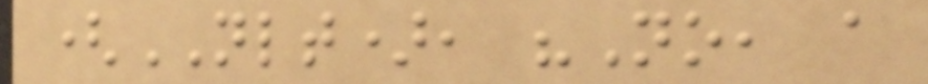(NLT), "No, a
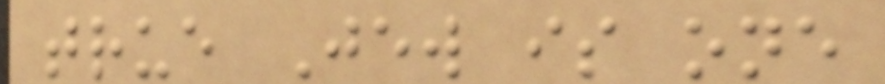true Jew is one
